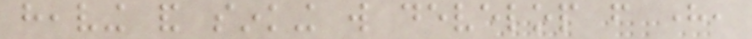heaving and sinking will develop from here,
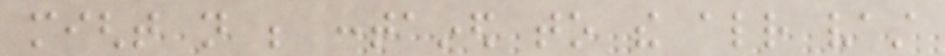might not be contained to the already vast
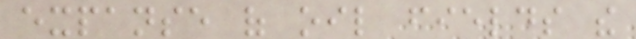expanse of oil fields the
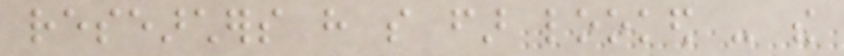researchers have so far looked - the
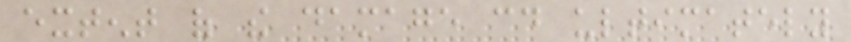extent of the damage could ultimately
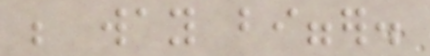be way bigger.
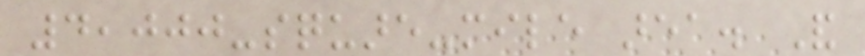4,000-square-mile area. And
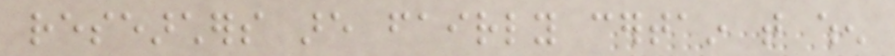researchers are fairly certain that when
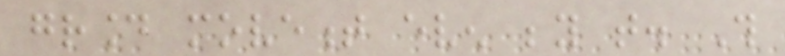ground movement even beyond that. This
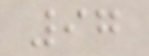97
